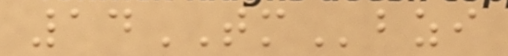14TMbzi
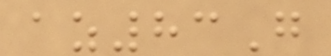az83G
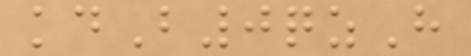kdB0qzH
